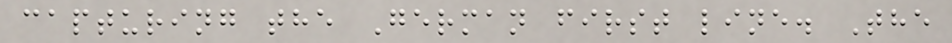capturing the German first line. The
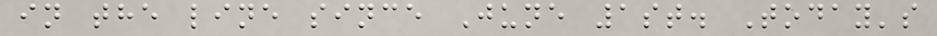in the line since June 1st. Today's
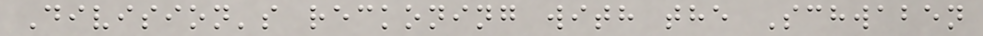Division's reckoning with the Schwaben
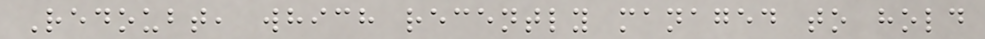Redoubt, which recently managed to hold
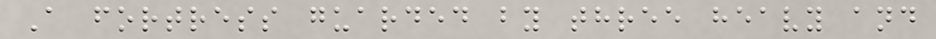A fortress guarded by three heavy and
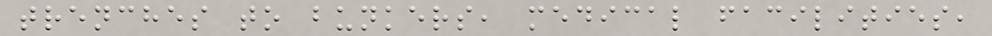trenches to bunkers, medical facilities,
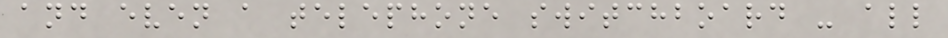and even a telephone switchboard - all
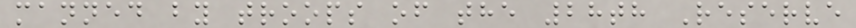manned by troops of the 28th Reserve
